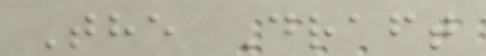The Draft
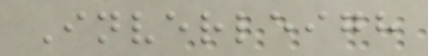Inverleigh
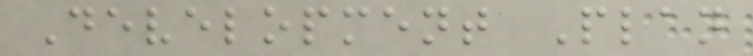Development Plan
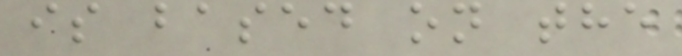is based on the
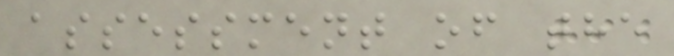assessment of the
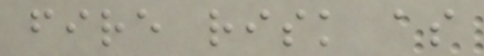fire risk as
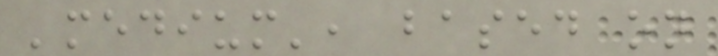'medium', based on
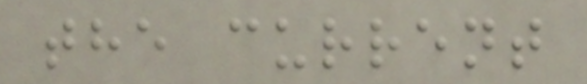the current
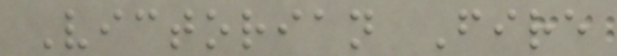Victorian Fire
